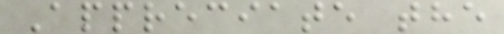Appreciate the
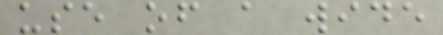use of a wide
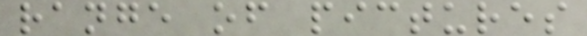range of pictures
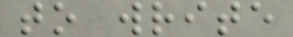to write
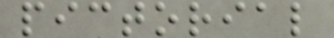pictorial
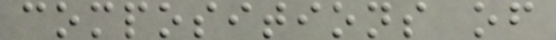compositions of
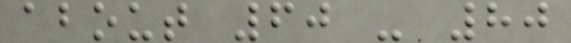about 60 - 80
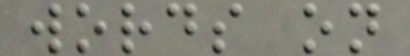words on
